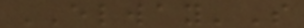ELWAY'S
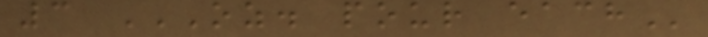3 OZ. POUR EACH
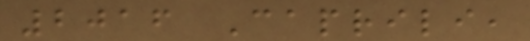2016 Caprili,
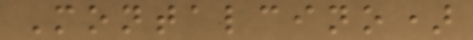Montalcino)
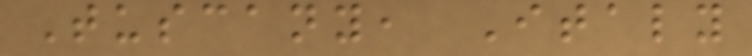Tuscany, Italy
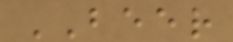BEER
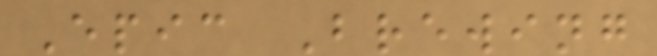Epic Brewing
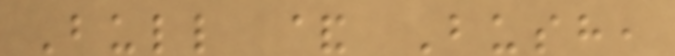Bull & Bush,
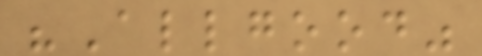"Allgood"
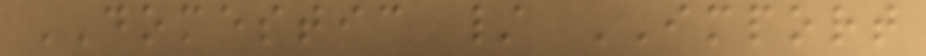DOMESTIC / IMPORT
